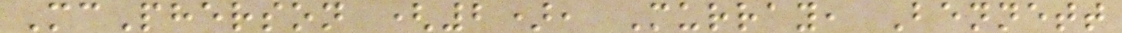McPherson (2), Murray, Bennett
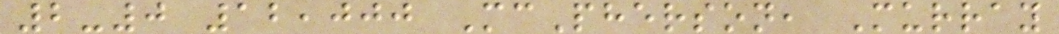2-0 12,000 McPherson, Murray
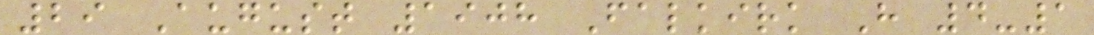29 August 1908 Falkirk H 4-1
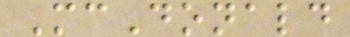McDonald
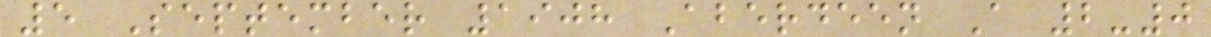5 September 1908 Aberdeen A 2-0
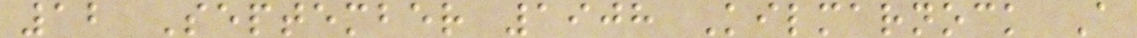12 September 1908 Kilmarnock A
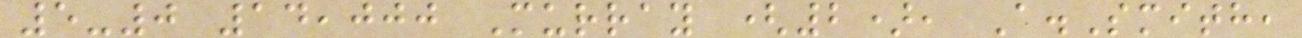5-0 14,000 Murray (2), A.Smith,
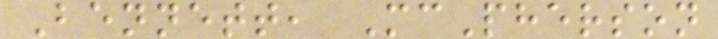Bennett, McPherson
